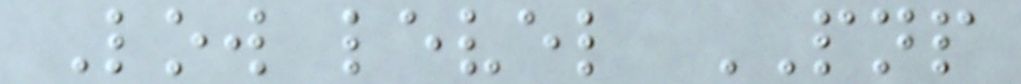Low level PNP
